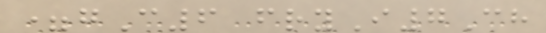=gC6 fryI7Ch
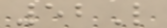52L
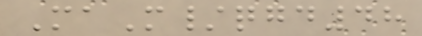MaM/qgd48
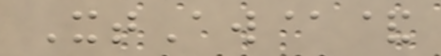XtAw@&
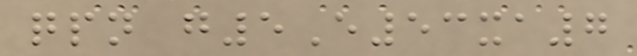qpn g5E53xa7
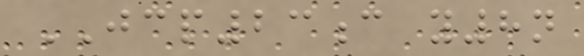JCP23c y8n
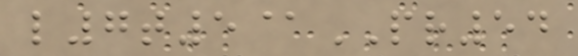l7t5@PR54
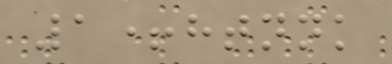1+htnnk
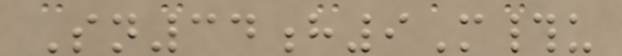Sn34h9M#u
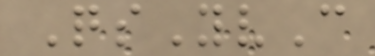QsYvC
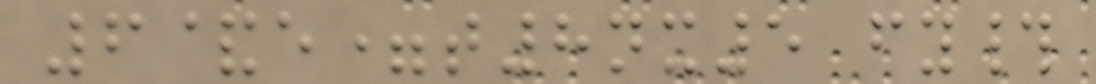6&e=t8nx5 fy#
